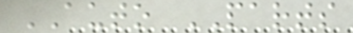AUTO PARTS
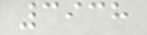3938
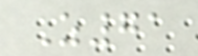Z71
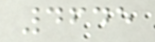4645
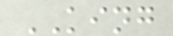KING
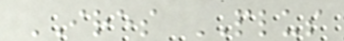IRES PLUS
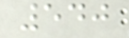540
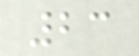23
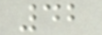42
